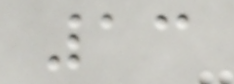13
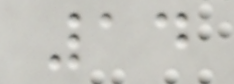14
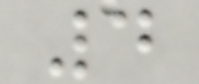4
